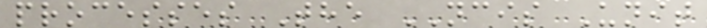processes The NCIS Unit
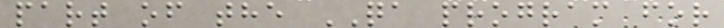part of the QA program for
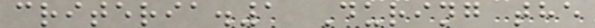criteria.1 During the
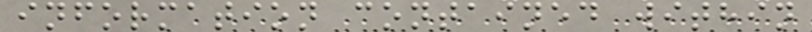information contained within
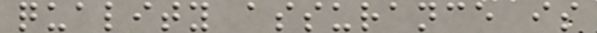quality assurance is
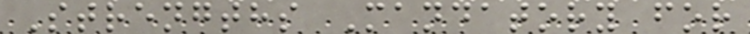Strengths Mandatory for
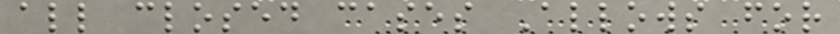all closed cases Allows for
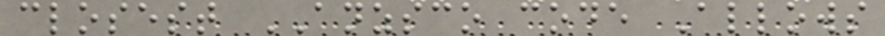closest ANZSCO code Allows
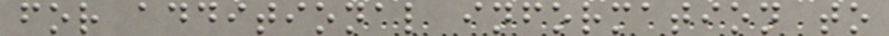for additional information to
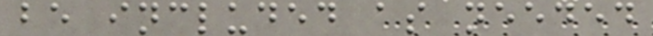be included as needed
